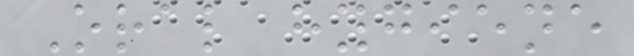Oral hygiene
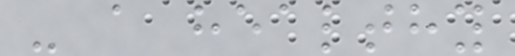- a healthy
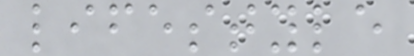lifestyle
